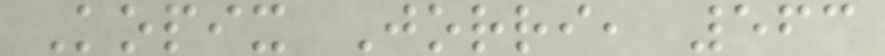Kopix Jorri, 563
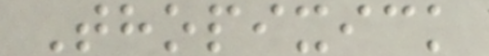Thopixick
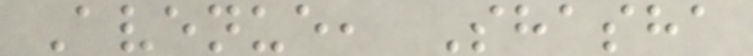Avenue, Shasha
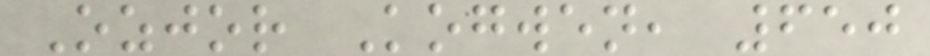Ozjor Kogwen, 650
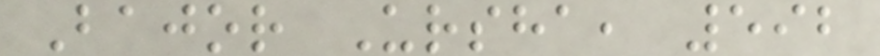Bajor Ursha, 592
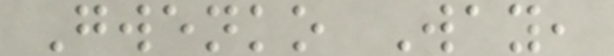Gwenko Way,
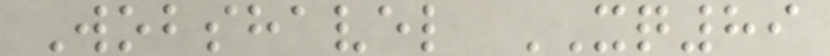Wobshavel XQ89
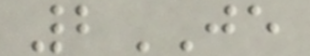2JE
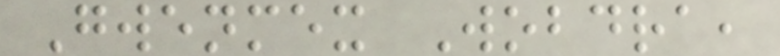Gwenmex Wobdra,
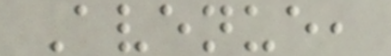Avenue,
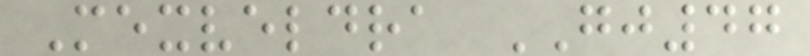Mexveldra GJ47
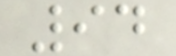94
